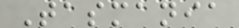Tasmania
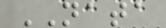NATA
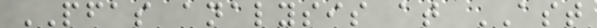PFAS analysis at AST
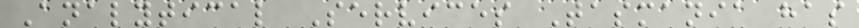Analytical Services Tasmania has
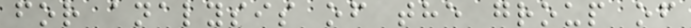for analysis of the group of
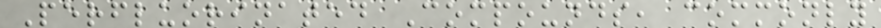Perfluorinated Compounds, commonly
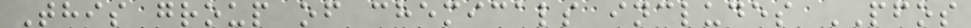This group of chemicals includes PFOS
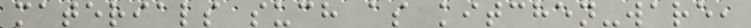materials such as kitchen-ware,
